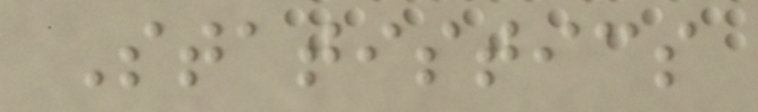Statistics
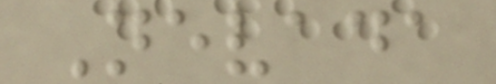Nevada
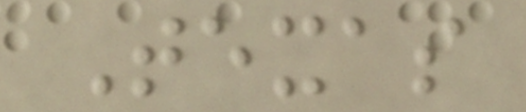Texas
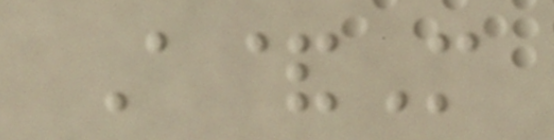A&M
